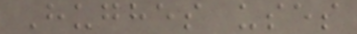Hughes uses
